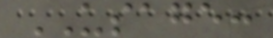USAGE:
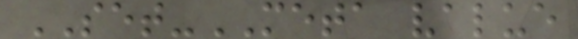SET-META value
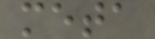meta
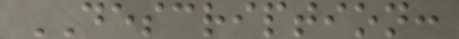DESCRIPTION:
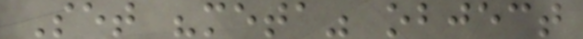Set "meta" object
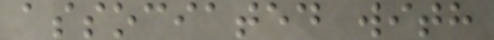associated with
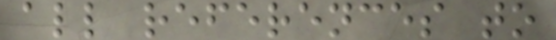all references to
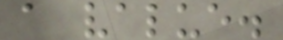a value.
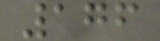176
